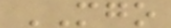MGO
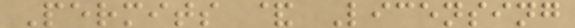Permits & Licensing
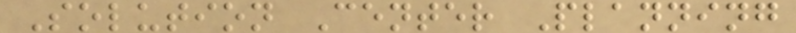Solution Center Planning
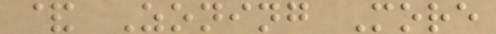& Zoning More
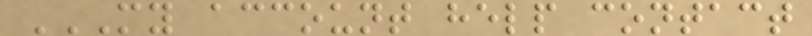MY ACCOUNT HELP CONTACT
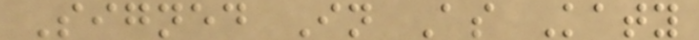Signed In As Katy
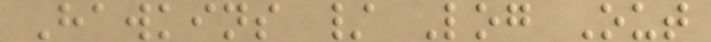Hawkins / Log Out
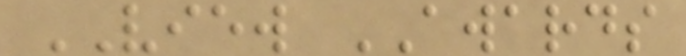VIEW AWARDS
